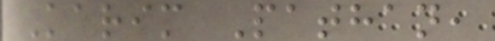Karim Pathan,
